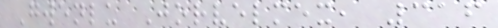Gwenlu Jorvelmex, 316
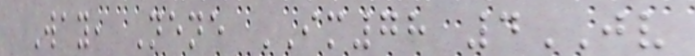Way, Nene IM78 4JV
